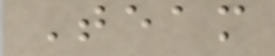Team
